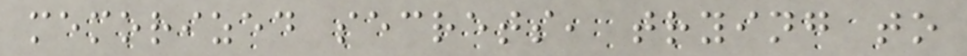memorized secrets, trying to
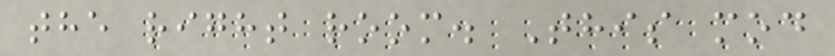the right room. This mod
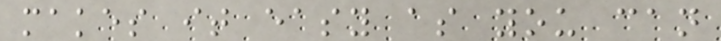makes it easy as you can
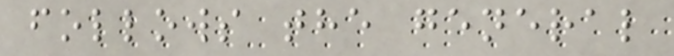follows the general
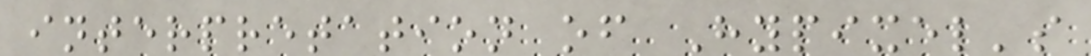interpretation of Hypixel's
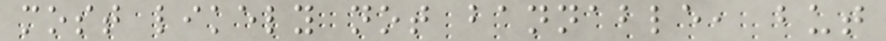most likely not bannable, but
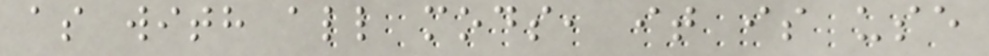as with all mods, it is use
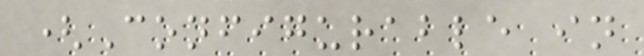(Configurable in
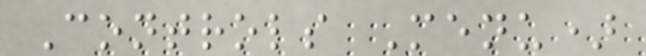Controls Menu)
